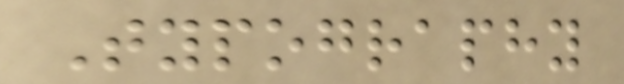Typography
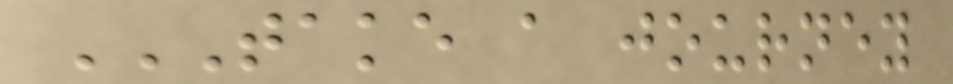TAKE A JOURNEY
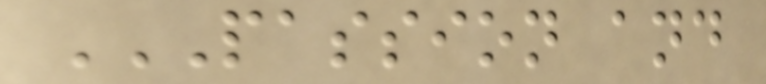PASSION AND
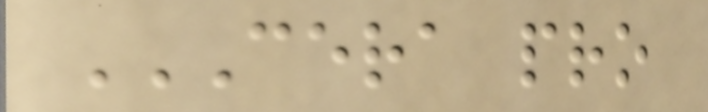CERA PRO
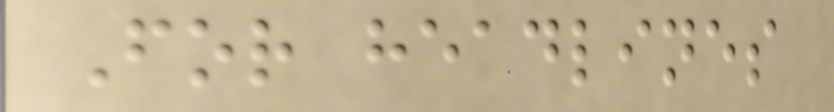For headlines
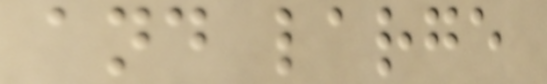and large
